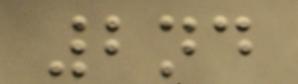2nd
